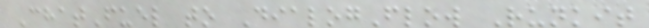ChatFuel to DialogFlow Runkit
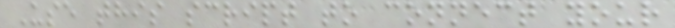Use this script to connect your
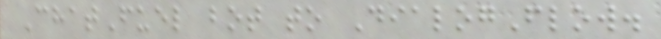ChatFuel bot to DialogFlow.
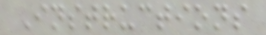Instructions
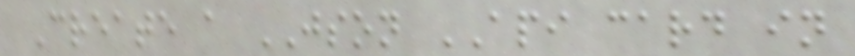Create a JSON API card in
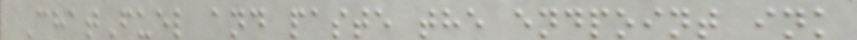ChatFuel and paste the endpoint ink
